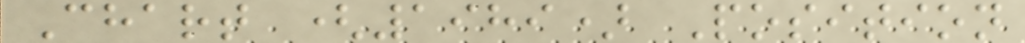Chart (1989) Position
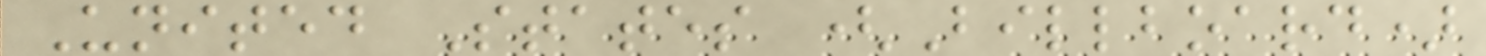United States (Billboard)
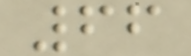66
